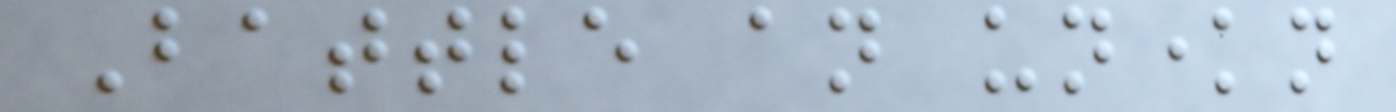Battle an unknown
